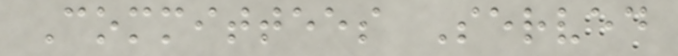Committees Served
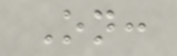On:
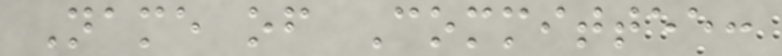Name of Committee:
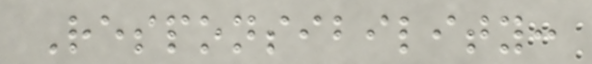Responsibility:
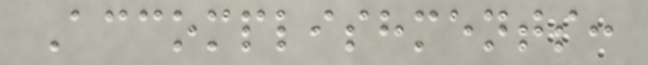Accomplishments:
